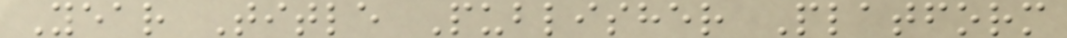Year Title Publisher Platform
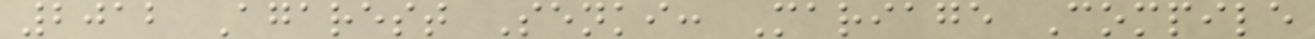2012 Agarest Senki: Mariage Compile
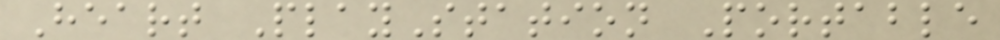Heart PlayStation Portable
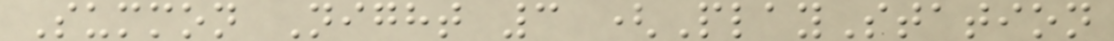Summon Night 3 (PlayStation
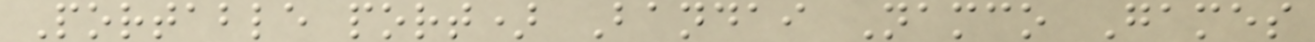Portable port) Bandai Namco Games
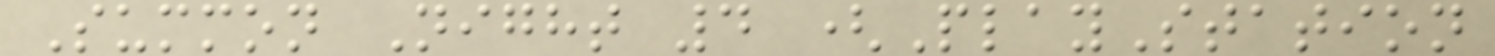Summon Night 4 (PlayStation
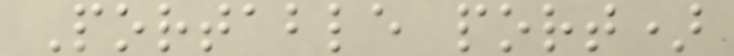Portable port)
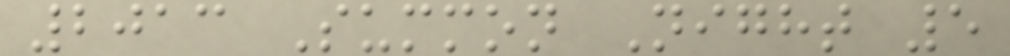2013 Summon Night 5
